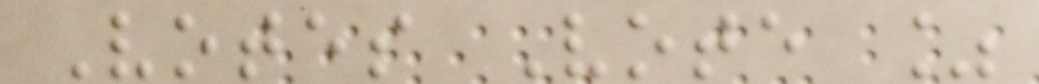Votes Vote %
